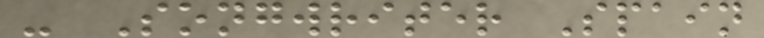- Songwriter Spain
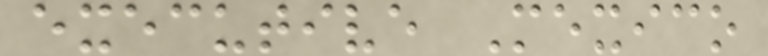executive Mexico
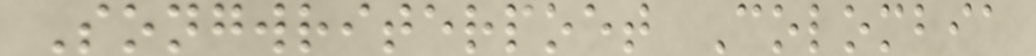Songwriterpoet Colombia
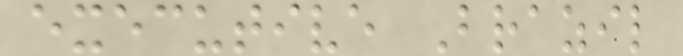executive Brazil
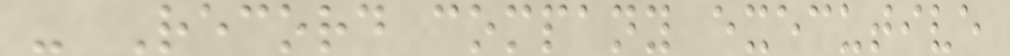- Record company executive
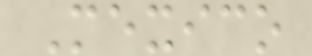Mexico
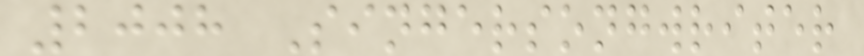2008 Singersongwriter
